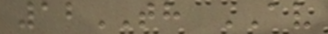12TH AV
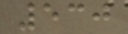530
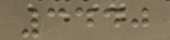3440
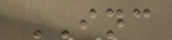INC
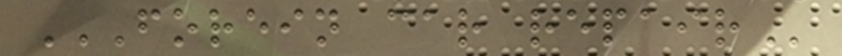FOREIN CAR REPAIR
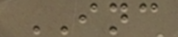INC
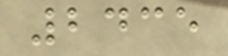2435
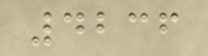4236
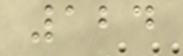124
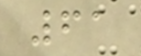61
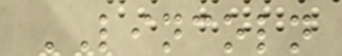LINCOLN
